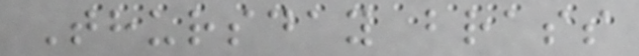Thursday brass
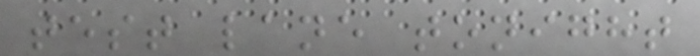test lane tonight
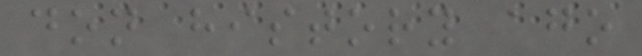don history ago
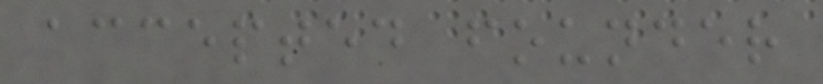accepted founder
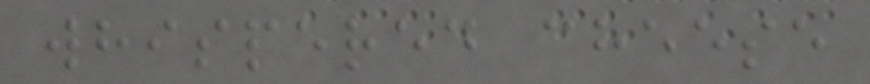whispered cheese
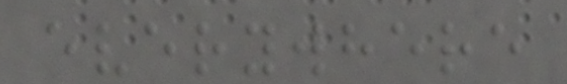everywhere
